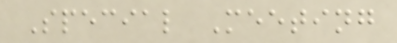Special Meeting
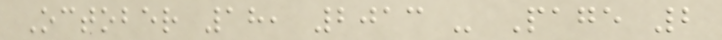October 18, 2013 - Page 2
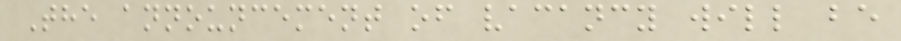The announcement of vacancy will be
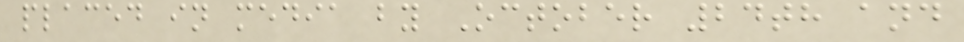placed in media by October 24th and
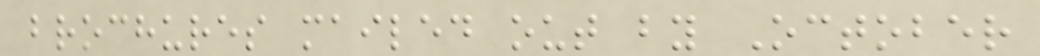brochures mailed out by October
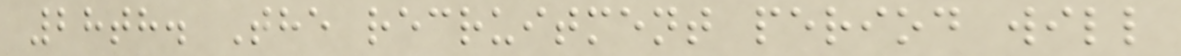28th. The recruitment period will
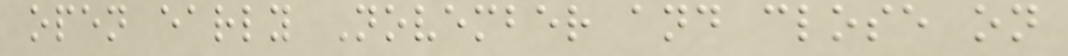open early November and close on
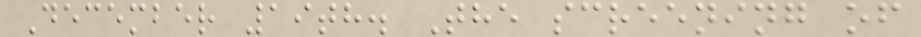December 19th. The screening of
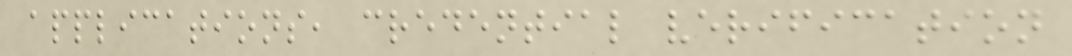applications, credential verification
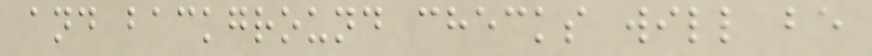and background checks will be
